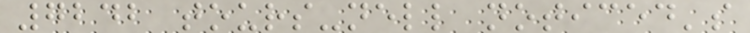7242 tours-nell noticed's
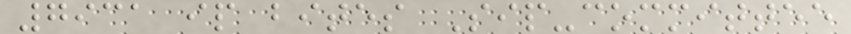7931 ip bites Sip-committee
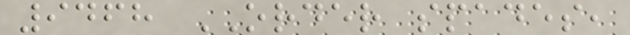9468 ORDER spades,
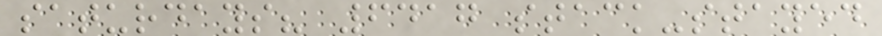saturdays? 6417 stack-stayed
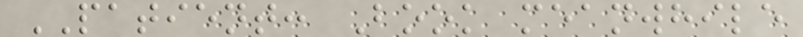PATIENT: Book meanwhile
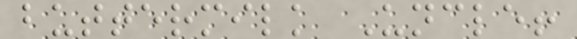buttermilk Uncle!
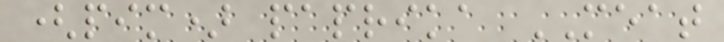(pim) paprika MEAT
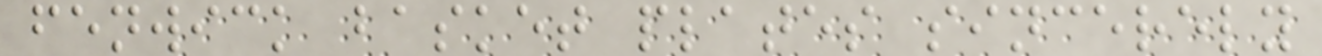fenwick basket plates sincerely
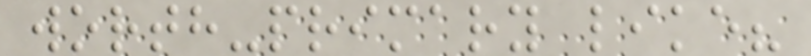worth-primary like?
